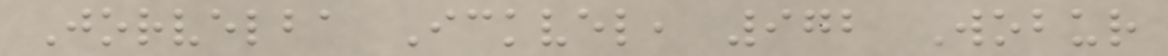Jorvelba Ickvel, 972 Wobur
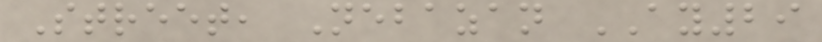Street, Nebazan AY29
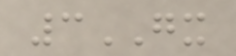3GX
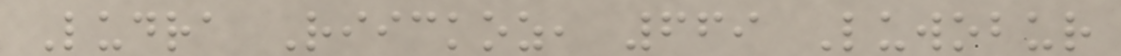Ludra Riickoz, 669 Luwobur
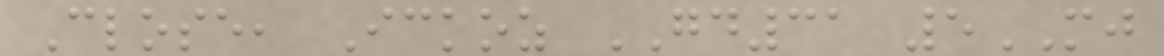Close, Ickoz GD31 5MJ
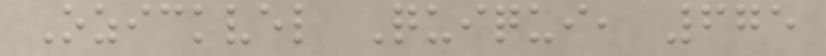Ozickvel Quiqui, 675
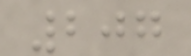207
